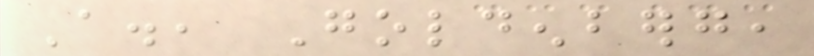A., Goldenberg,
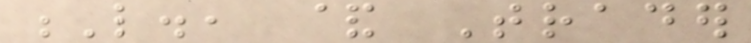L., & Trader
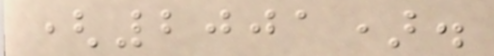(2001).
